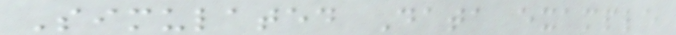Simulated Data example
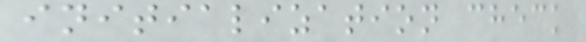initialization check
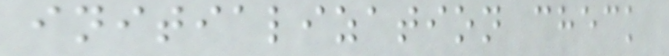initialization check
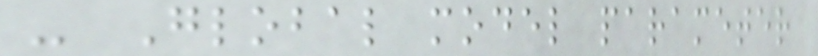- Global model parameter
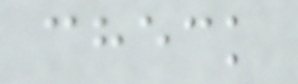check
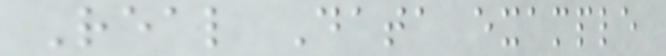Real Data example
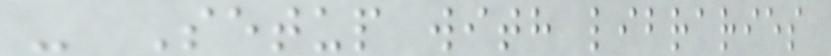- Setup with libraries
